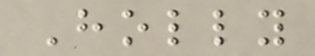Holly
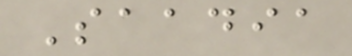Saadia
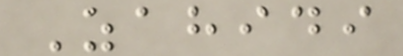Zahidi
